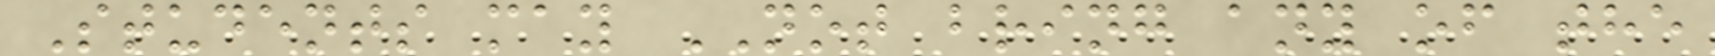Students may NOT bring any of the
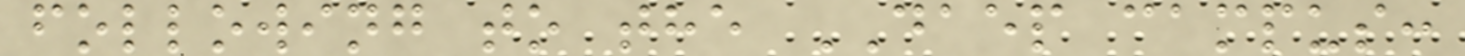following to the DAEP campus:
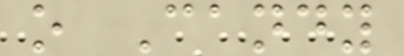o Candy
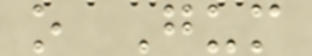o Gum
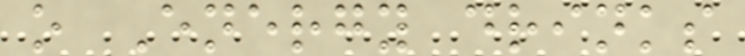o Energy drinks
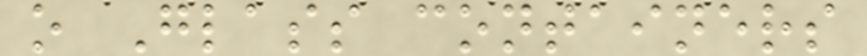o Glass containers
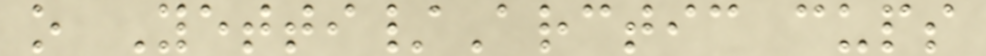o Yetti/Arctic cups
